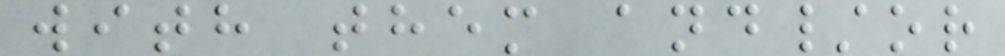with them and/or
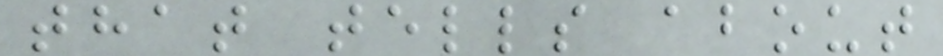that tells about
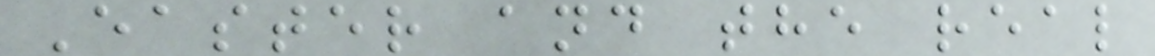Easter and the real
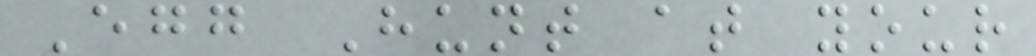Egg Hunt at your
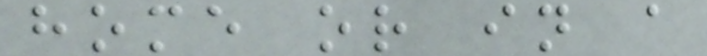home or in a
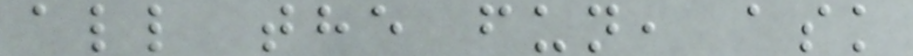all the fun, ask
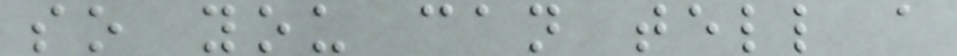so you can tell a
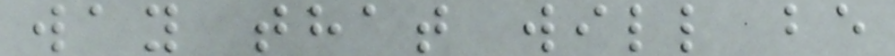way that will be
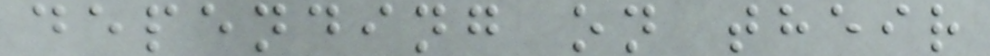depending on their
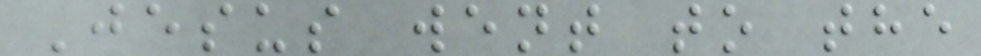Jesus went to the
